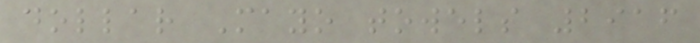dollar Mayo towels 2916
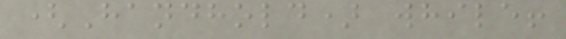(Handhold) while!
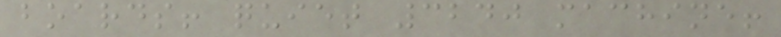boards! quiet 3240 machine!
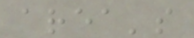area's
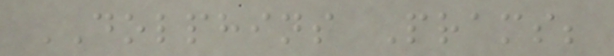DOLPHINS Prams;
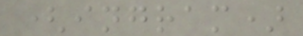(ingram)
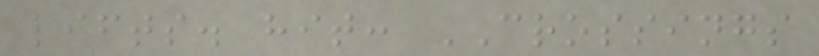lifts. hit: CROSSINGS
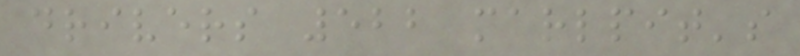drivers 522 marlpit's
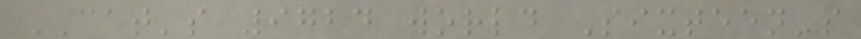CAT's 9724 world Sixteen's
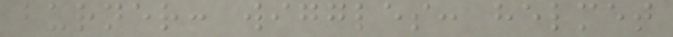burner: wiggles: helmet
